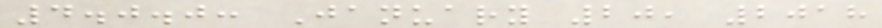4.0.0: January 20, 2018
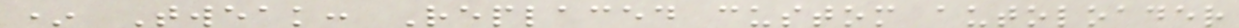* Tweak: Replaced custom autoloader
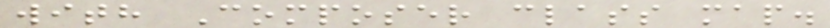with Composer class map.
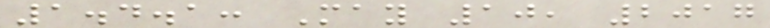1.4.1: May 10, 2017
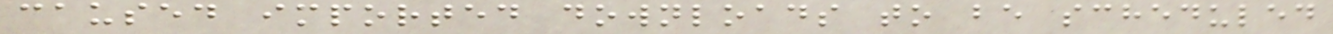caused imported downloads to be scheduled
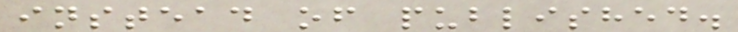instead of published.
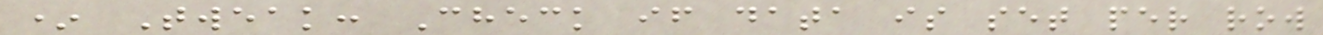* Tweak: Check if data is set per row
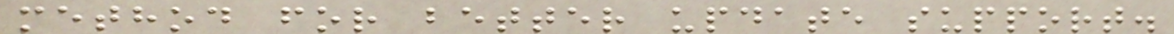method for better update support.
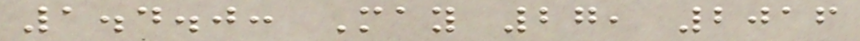1.4.0: May 27, 2016
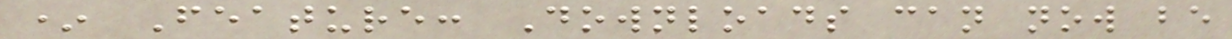* Feature: Downloads can now be
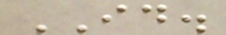ID.
